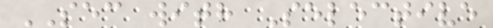SEC with Selective
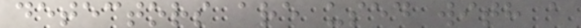detectors are used with a
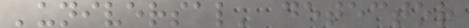'universal' detector
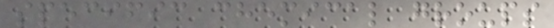specific chemical groups
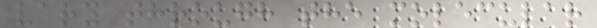vary through the molecular
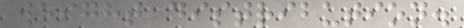weight distribution.
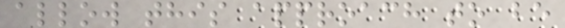allow this approach to be
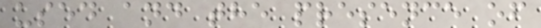used and the presence of
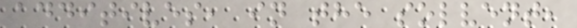additives, in the solvent,
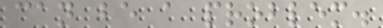can be a problem.
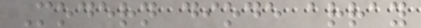Modern diode array
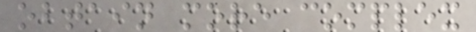obtain more complex
